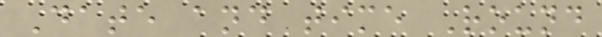Date and time Round
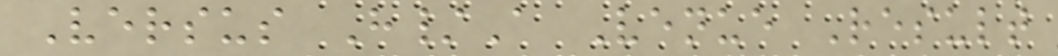Versus H/A Venue Result
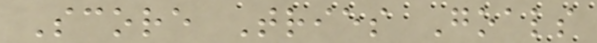Score Tries Goals
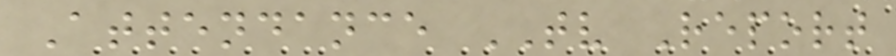Attendance TV Report
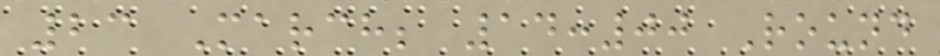23 March; 14:00 Round
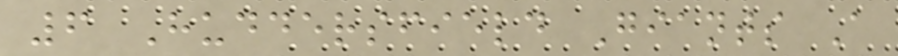6 Huddersfield Giants A
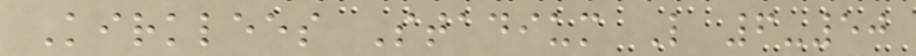Kirklees Stadium L 6-50
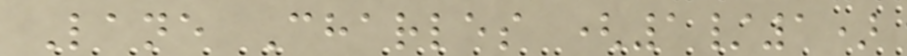Lane Charles (1/1)
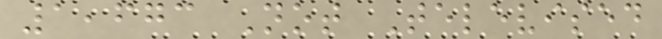1,673 Not Televised
